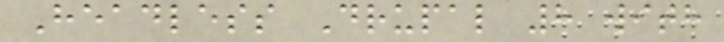Headless Drupal 8 with
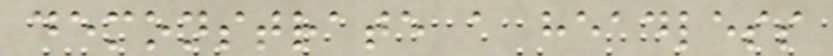demonstrate a headless
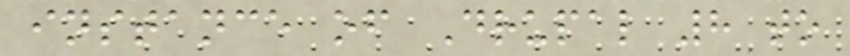instance of Drupal 8 to
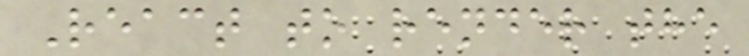React to render the
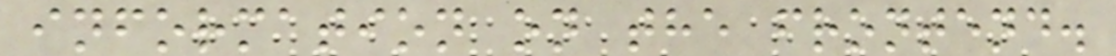information on the frontend.
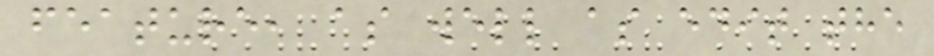feature, as well as edit the
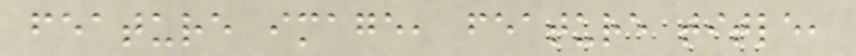feature image, feature title,
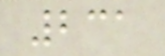231
